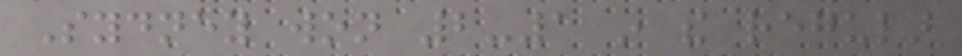Sydney won 2-1 in the regular
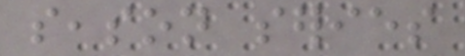season series
